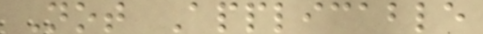Not Applicable
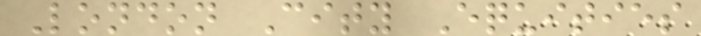London City Equities
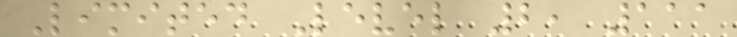Limited Level 2, 111
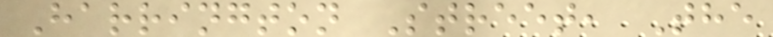Harrington Street, The
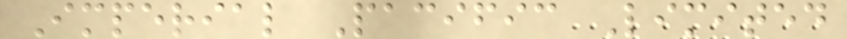Imperial Pacific Limited
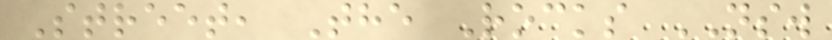Street, The Rocks NSW
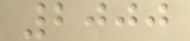2000
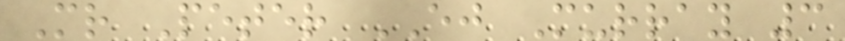Mr Peter EJ Murray 3
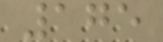175
